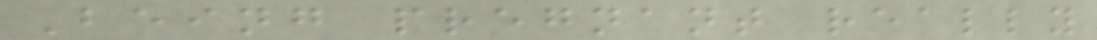Being pregnant really
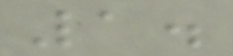1.
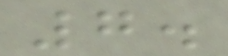7.
